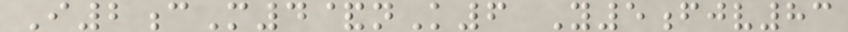I2cM4&nK6 Y5fjv83
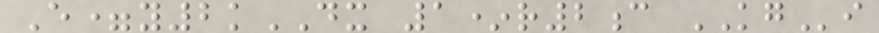E=y2kDX 1*r2c KGi
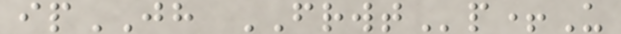ipJH FRWTp+U
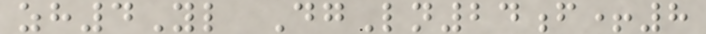zh4Yl DgLn24f+8
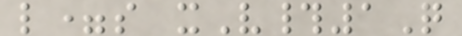l=s xV#1Q
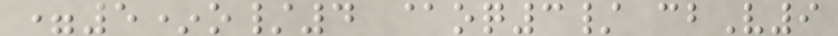=5*o/4 @oq3/ cbV9
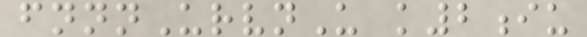fnnnUrvnU k2iu
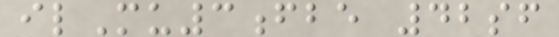ilMu3fbe 42sf
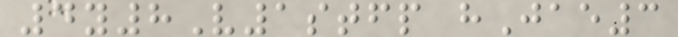4y8V1stfp hJae3
